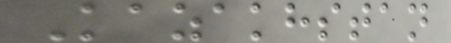Kazakhstan
